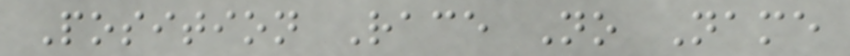Position Race No Name
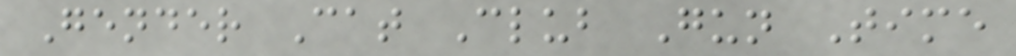Gender Cat Club Gun Time
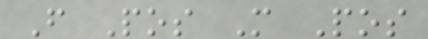F Pos M Pos
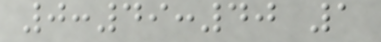0:49:40 1
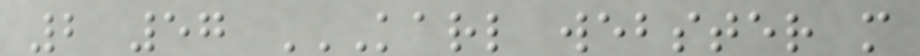2 57 KARL WEBSTER M
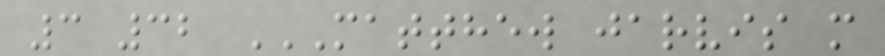3 32 MATTHEW JARVIS M
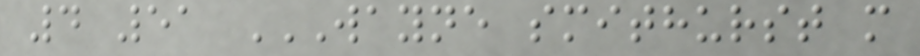4 51 WAYNE SMITHURST M
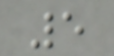5
